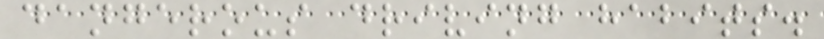dangerous driving habits.
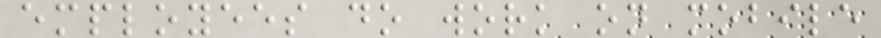employees do work on mobile
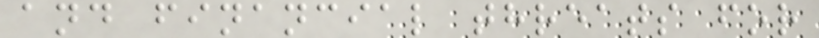and financial threats for
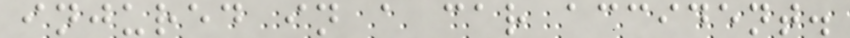injured in a car accident.
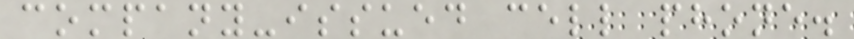company-issued cell phone.
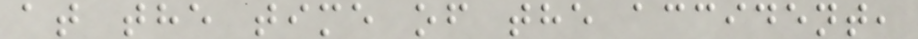at the time of the accident,
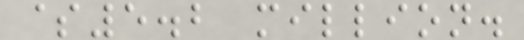$5.2 million.
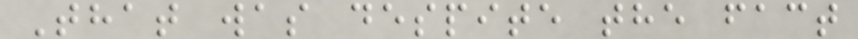That was despite the fact
